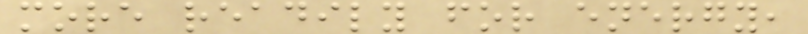more readily for energy,
